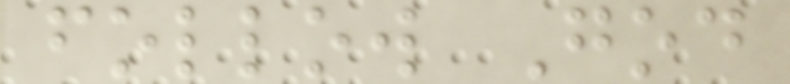follow God
